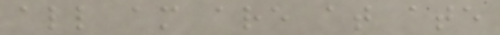all am are at ate
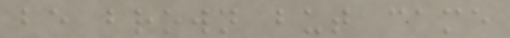be brown but came
